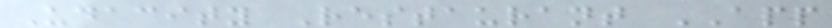Udacity Restaurant APP
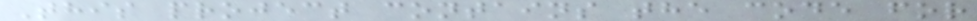This project contains the code for
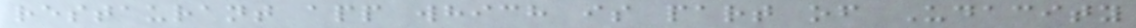restaurant app which is part of Udacity
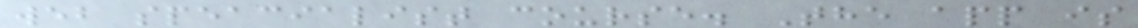web speacialist course. The app is
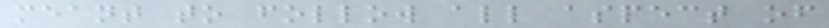meant to follow all aspect of
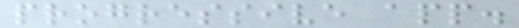progressive app.
